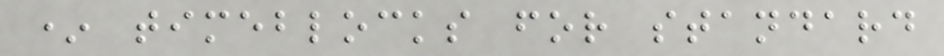* timeblocks for standard
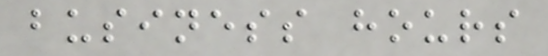business hours
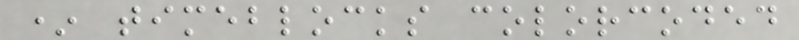* timeblocks colorcoded
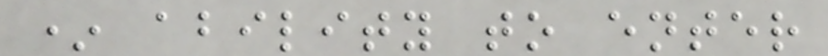* ability to enter
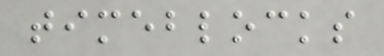timeblocks
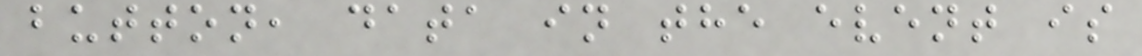button, data in the event is
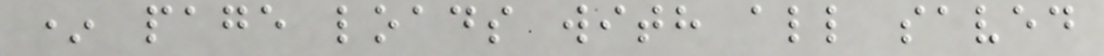* page loads with all saved
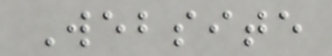Website
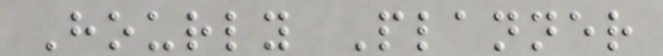Hourly Planner
